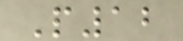P12
